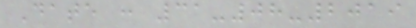Date : 31-08-2019
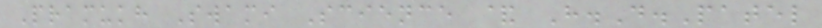Pramukh Swami Science & H.D.Patel
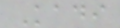Kadi
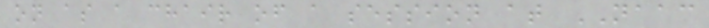on as a chair of a session at NAAC
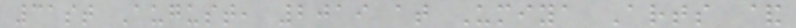31st August, 2019 at Umiya Arts &
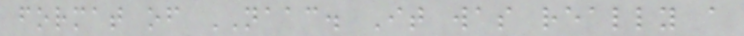format of NAAC. It was really a
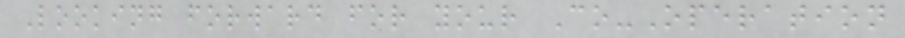Looking forward for your Co-Operation
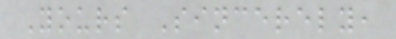Yours Sincerely,
